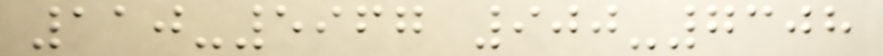110-5967 900-7308
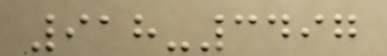918-3497
